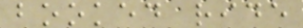booked ride
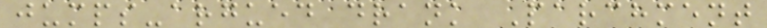jumps-argued drank Parchment
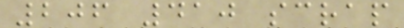206 410 scrap
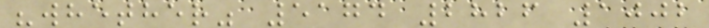"whether" 5174 2826 1002
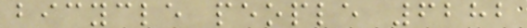bicycle people 6282
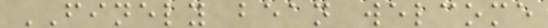FINELY bean welcome
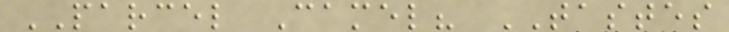PARCEL Camel? TASTES
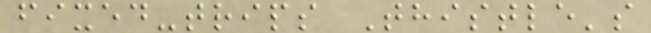fixed-trips Thistle's
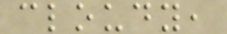cloudy,
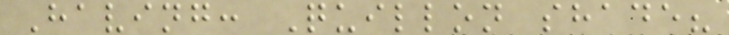Having: Quillon shade?
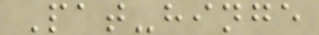Pat-hinge
